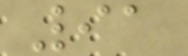91
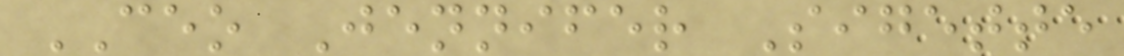CEO Jennifer Sigette
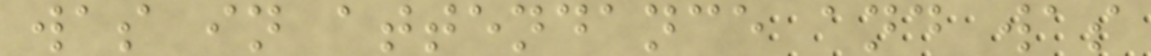was in attendance and was
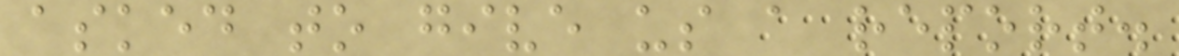asked to give us a report.
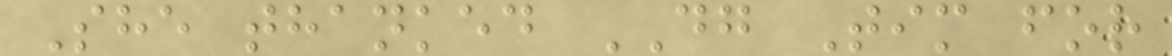She thanked DG Tim for
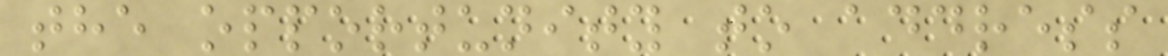the opportunity to address
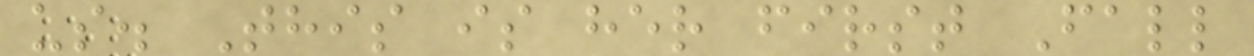us. This is her first Fall
